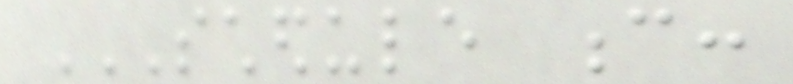SCHEDULE C:
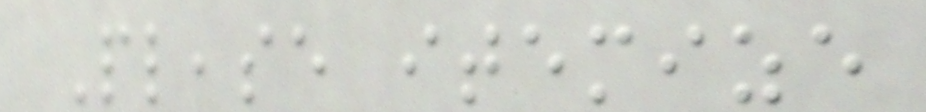Please itemize
